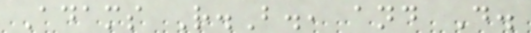Adams R.B., and D.
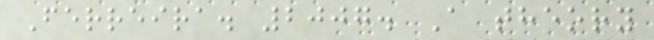Ferreira. 2007. A theory
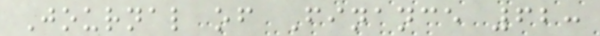Journal of Finance 62:
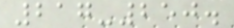217-250.
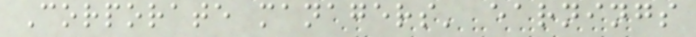Corporate managers' earnings
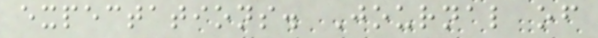expectations. Journal of
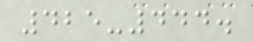425-444.
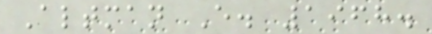Altman E. 1968.
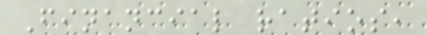Financial ratios,
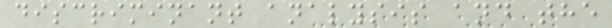discriminant analysis and the
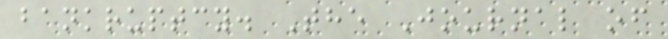bankruptcy. The Journal of
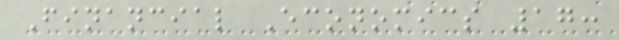Financial Economics 17:
